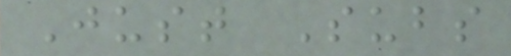Just Subs
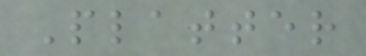Platter
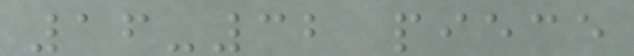16-32 piece
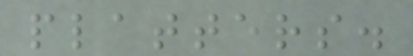platters.
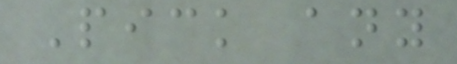Pick any
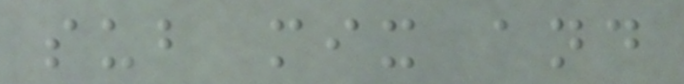sub mix and
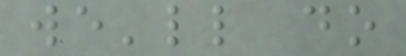we'll do
